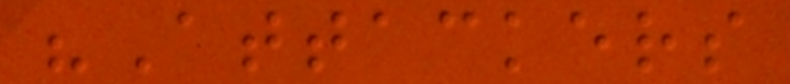"Attackers
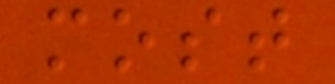most
